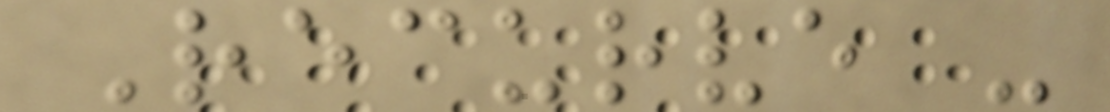Recurve -
